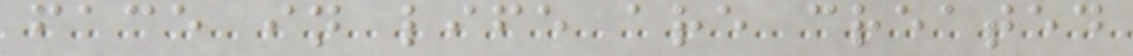face in life are created
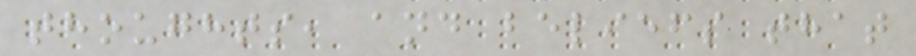thoughts, and beliefs that
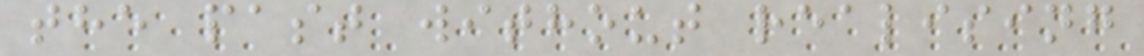the past without realising
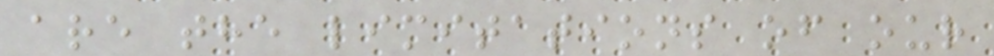are the limitations of our
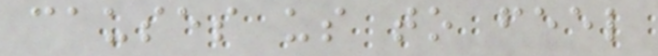causes us to feel
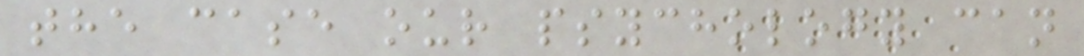the case our psychology can
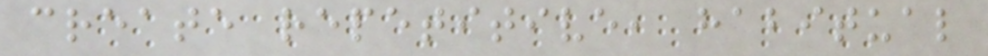create repetitive, habitual
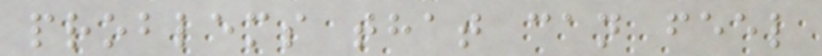problems that can feel
